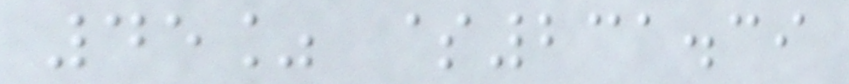45% $231.39
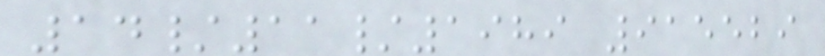14/11/1989 915529
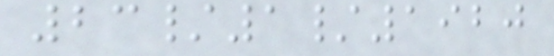23/1/1920
